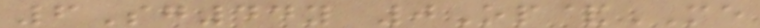6Sg44y 0Op&ME
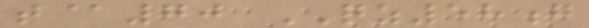t@70 QZ58g
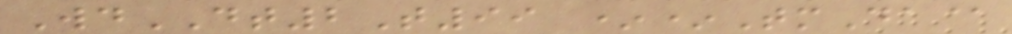WdDT2T99 **TmDa@
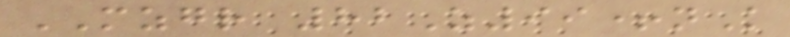MZGR 82Z99+nK
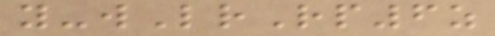y-wLrRp6z
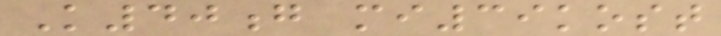K40g mi39kost
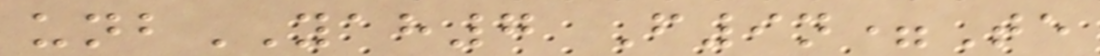unbYAH7 F9n=Te
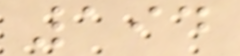194
